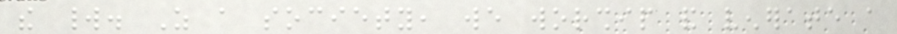the world. As a society, we worship and venerate a
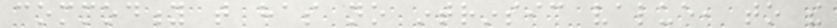commodity that has no intrinsic value, to the
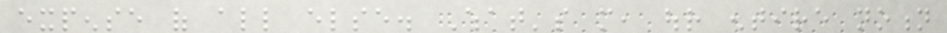expense of all else. What's more, our entire notion
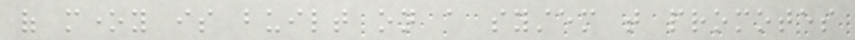of money is built on a system that promotes
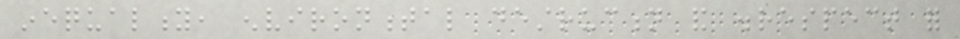inequality, environmental destruction and disrespect for
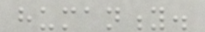humanity.
